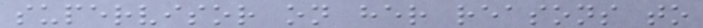supervisor on her reasons to
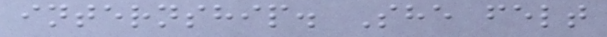internship. She felt
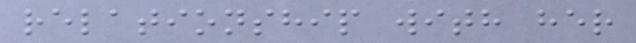relationship with her
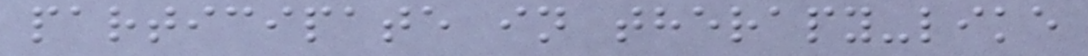participate in therapy-like
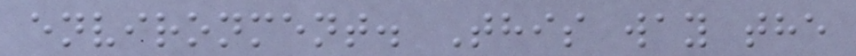environment. This way the
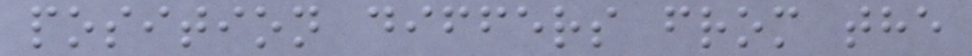position differs from the
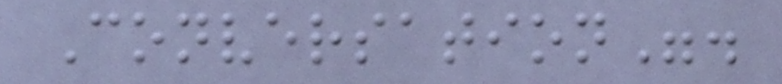Conversation".
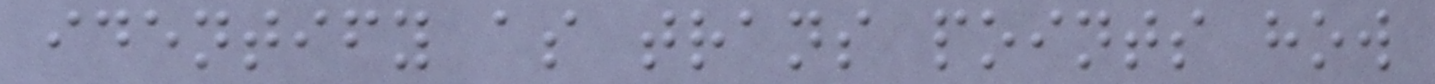identify as trans points how
